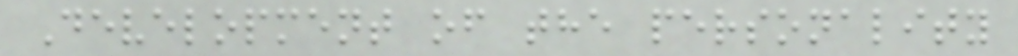Development of the personality
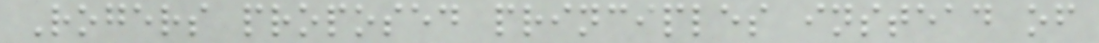Rogers proposed principles instead of
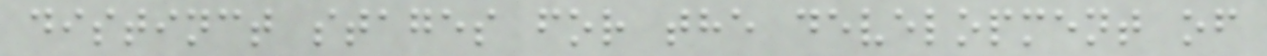distinct stages for the development of
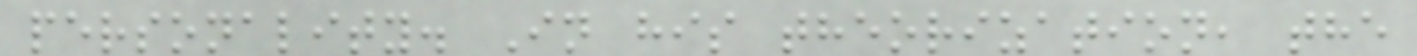personality. In his theorization, the
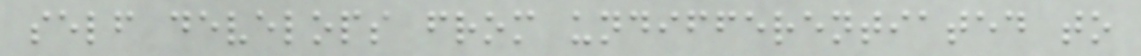self develops from undifferentiated to
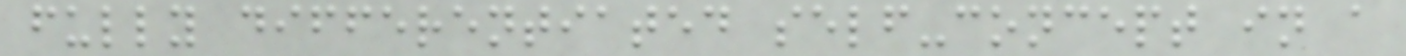fully differentiated self-concept in a
